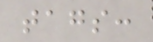tags:
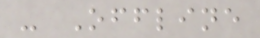- Offline
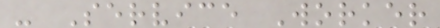- Service Worker
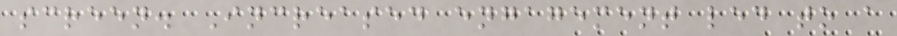screen. Increased engagement led to a
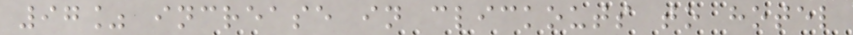97% increase in clickouts to hotel
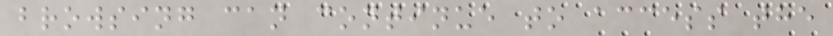browsing can continue to access the
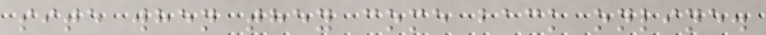site when they come back online.
